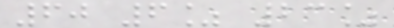60 6% 23%
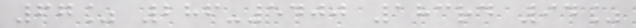67% 286-5400 183rd 94%
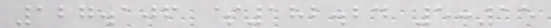127.106 $182.24 5:15
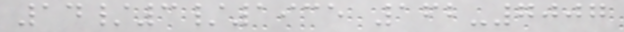14/3/1935 162-7007
